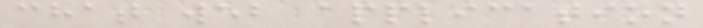chat web application
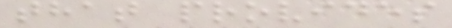that provides
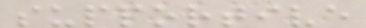supportive
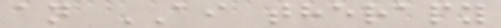an AI therapy
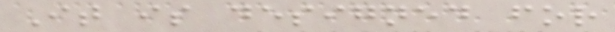It is designed for
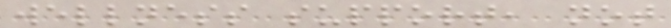wellness support, not
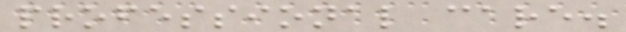professional care.
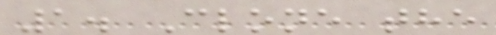1. Clone the
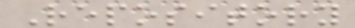Repository
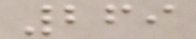269
